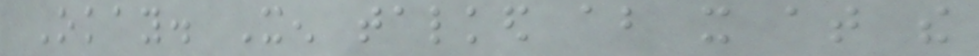Okay. Xen talked about it at the
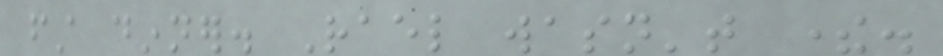first dinner. Rael wasn't there.
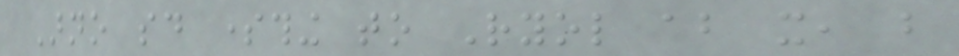Arno said something to Ryol about it, but
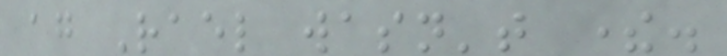again Rael wasn't there.
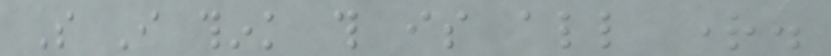So I think this is all right.
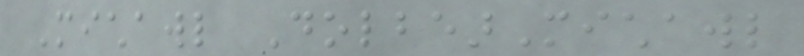Michawl DolbearMichawl
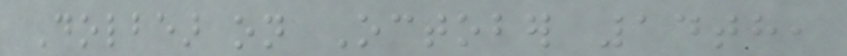Dolbear on October 14th,
